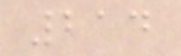214
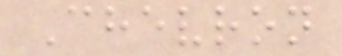Chevron
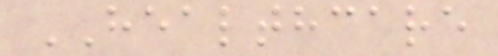HEALTHCARE
